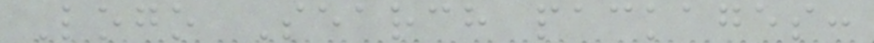Logo Search packages:
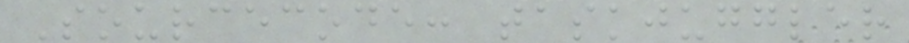Sourcecode: taskjuggler
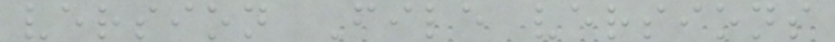version File versions
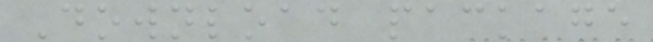Download package
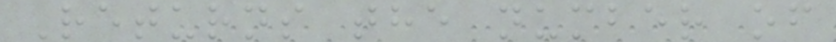Returns the number of
